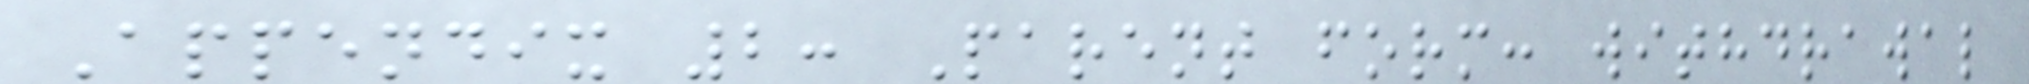Appendix 2: Parent form: withdrawal
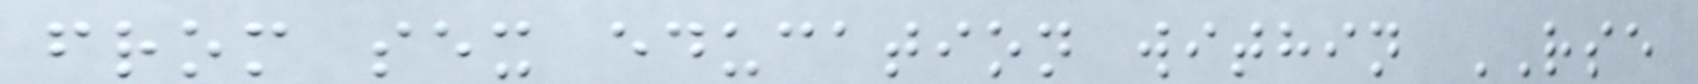from sex education within RSE
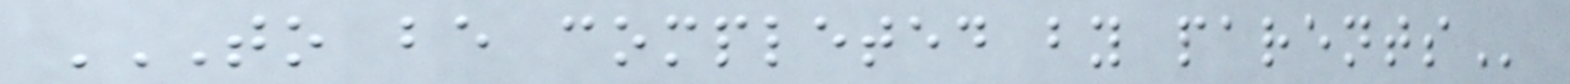TO BE COMPLETED BY PARENTS
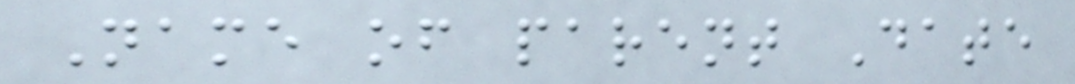Name of parent Date
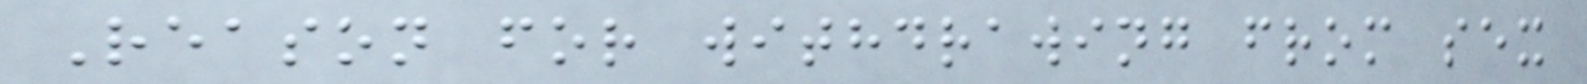Reason for withdrawing from sex
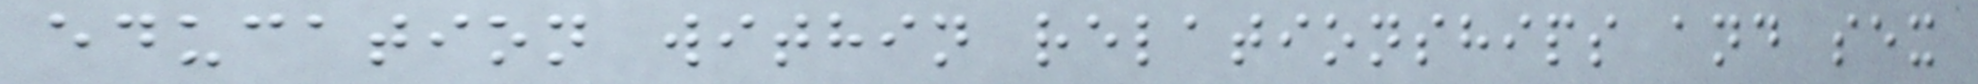education within relationships and sex
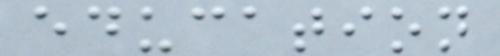education
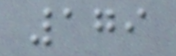179
